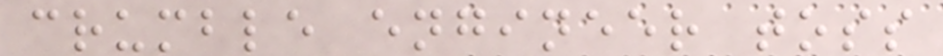crumble engineer toss
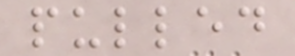pulled
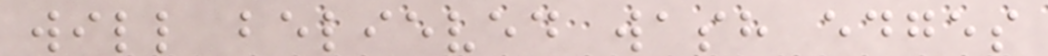will believed wash edges
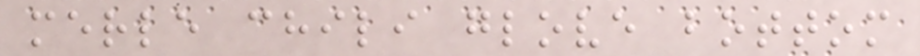merle chili glove bottom
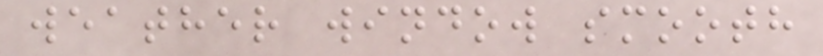weather window smooth
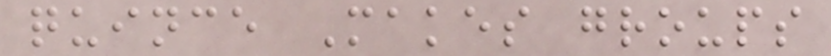quince Makes groups
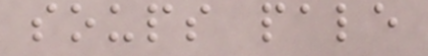soups pale
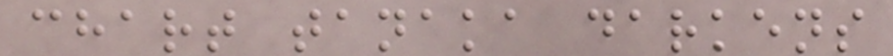chart tanaka darkens
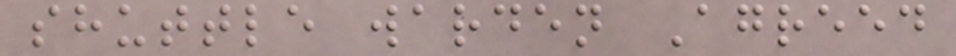shuttle warden Agreed
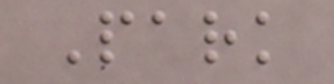Park
